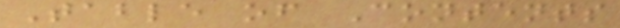Table of Contents
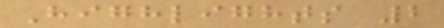Highlights 2
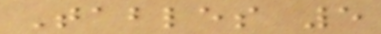Tables 5
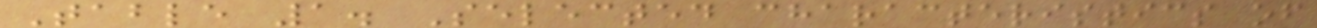Table 1. Selected characteristics of
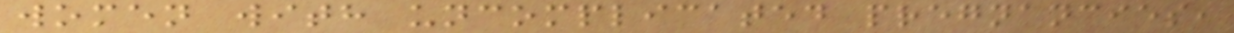women with uncomplicated pregnancies,
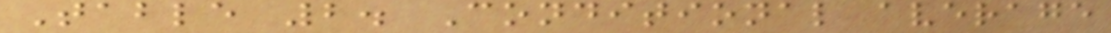Table 2. Conditional average
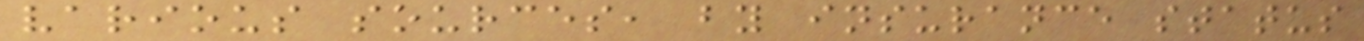various sources, by insurance status
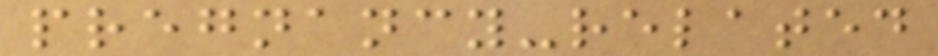pregnancy-related
